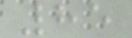85
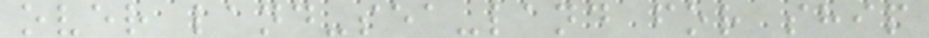over land-sea-land for ship
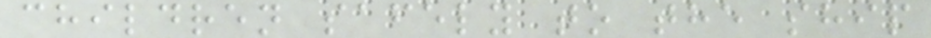children safely to the ship
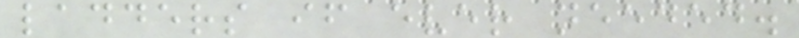ladders if ever needed.
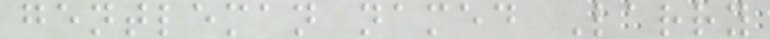gentleman named Larry
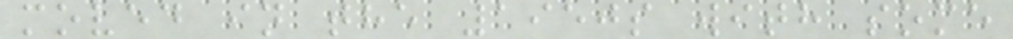moved in the 1950s with some
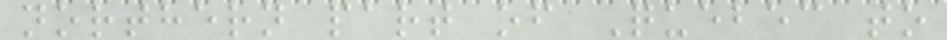northern part of Quebec to
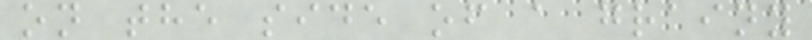on the side of a grainy
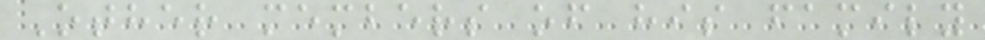Other members of his family
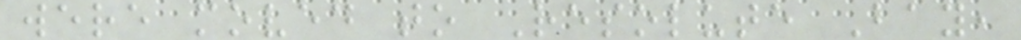were moved to Resolute Bay,
